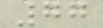77
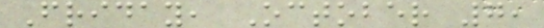Friday, October 7,
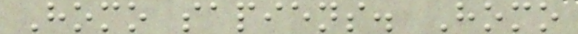Homo sapiens. Homo
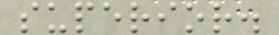superior.
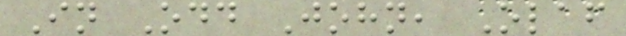In Odd John, Olaf
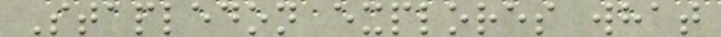Stapledon explores what
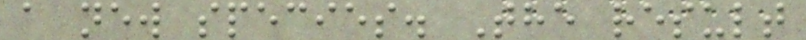a new species. The result
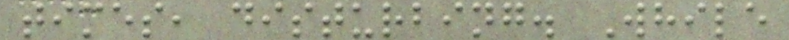times, disturbing. While
